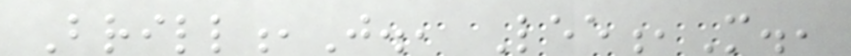Brill,J., Lee,M.,
